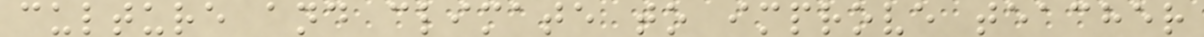culture and climate to improve teacher
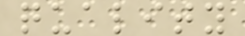quality
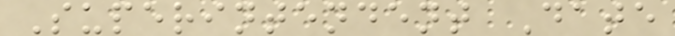Superintendent Date
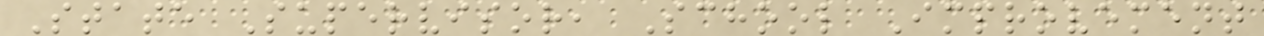State Supervisor, School Improvement
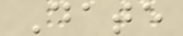Date
